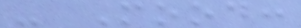- Mood:
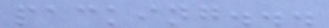packing...
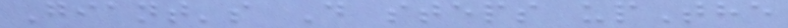Giant's D steps upThe
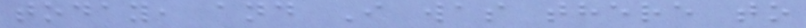today, and I was there to
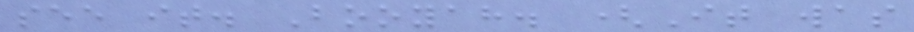see it. Booyah. (It was
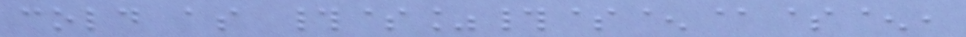cold as #$%#$^@$^,
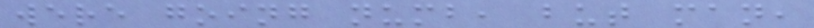were going numb, but man,
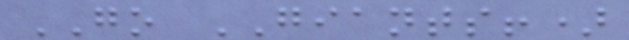GO GIANTS!)
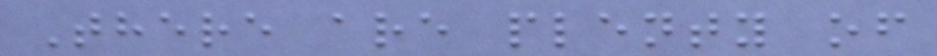There are plenty of
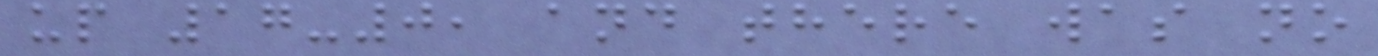up 17-0, and there was no
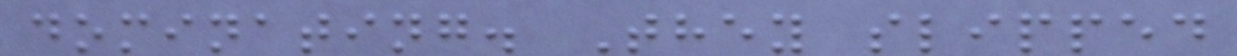dominating. They slipped
